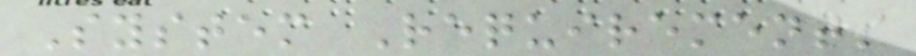System Requirements
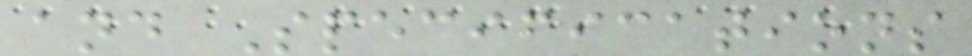and Specifications
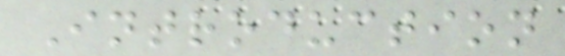Introduction
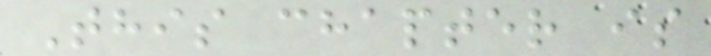This chapter is
